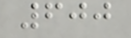600
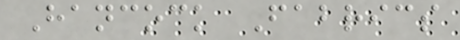Hancock Fabrics
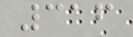316
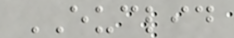EUCLID
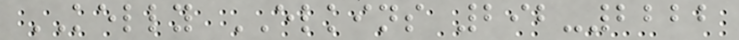KELLY ELKINS 292-2222
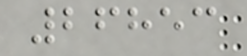26853
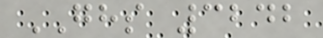GHS 3242
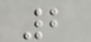2
